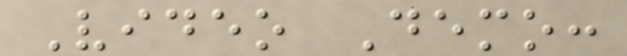Video Demo:
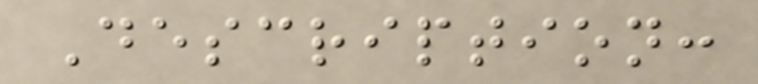Description:
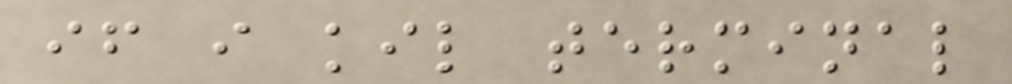if i kil terminal
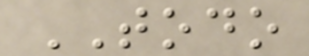TODO
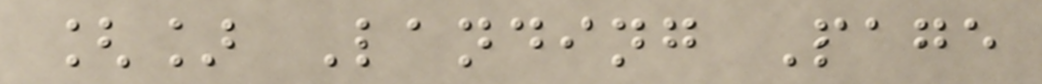[] Landing Page
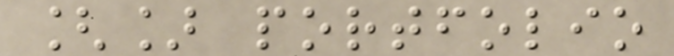[] portfolio
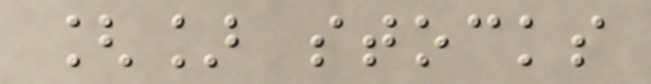[] stocks
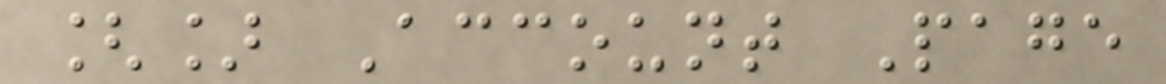[] Account Page
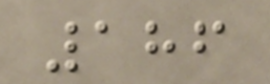186
